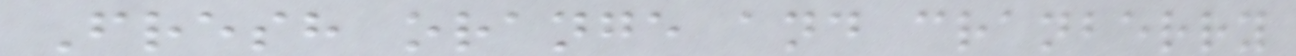Fresh orange and cranberry
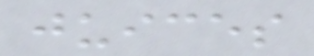juices
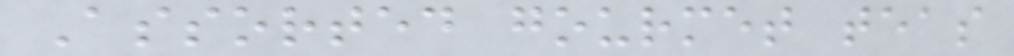Assorted gourmet teas
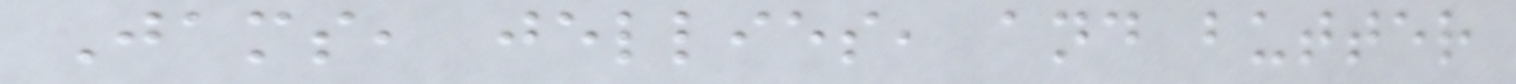Jams, jellies, and butter
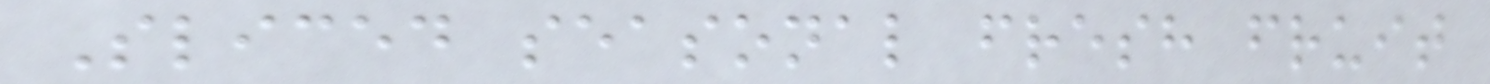Sliced seasonal fresh fruit
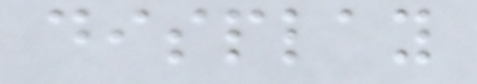display
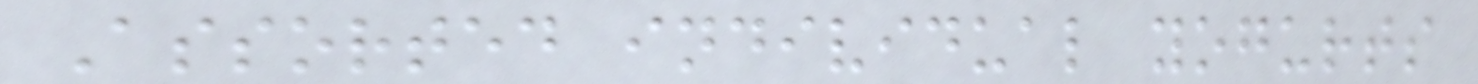Assorted individual yogurts
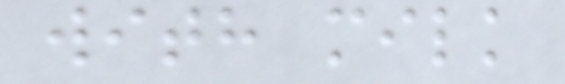with milk
